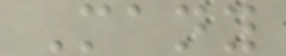Many
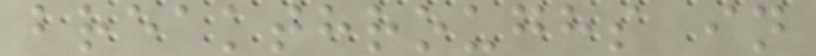breakthroughs in
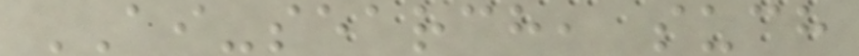AI-search, such
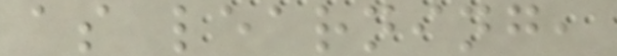as learning,
